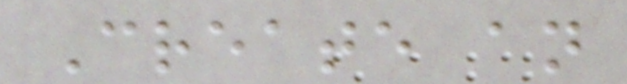Create an
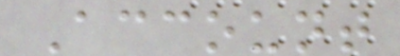Account
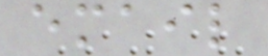email
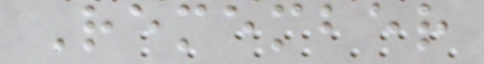Remember
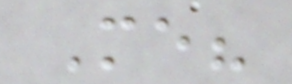Me?
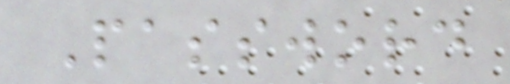Password
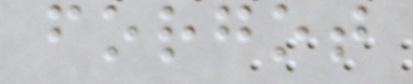forgot
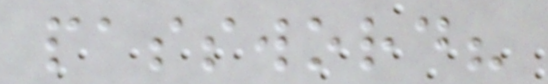password?
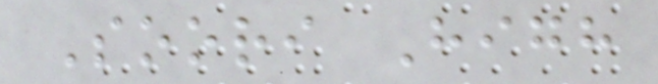Soori High
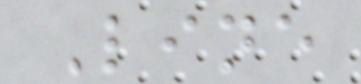Line
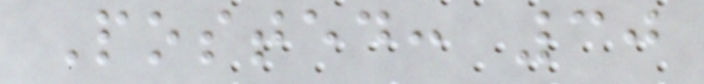Posted: 30
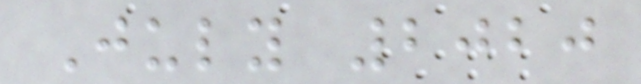July 2020
